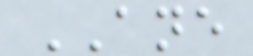ANE
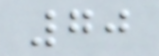70
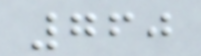760
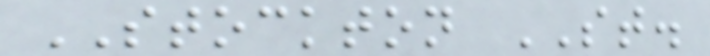STOCKTON ST.
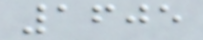1605
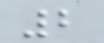2
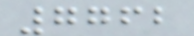7762
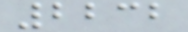2232
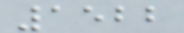1522
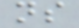ns
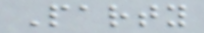Party
